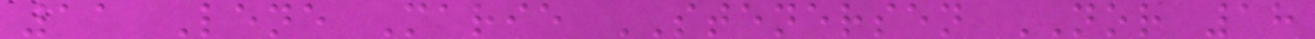11 Lene Marie STENERSEN NOR 18
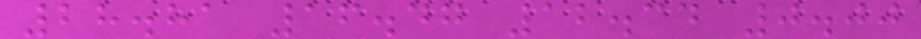28.81 16.47 12.34 0.00
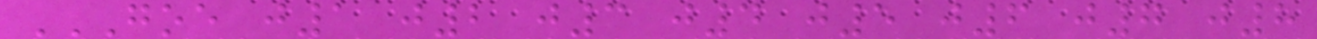GOE J1 J2 J3 J4 J5 J6 J7 J8
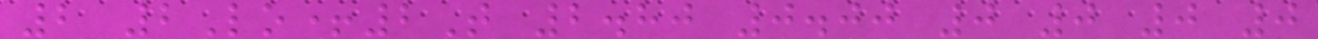2 2Lo+2T 2.80 0.00 0 0 0 0
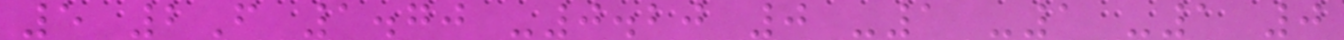5 2F 1.70 -0.20 0 -1 -1 -1 0
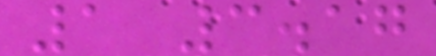1 3.17
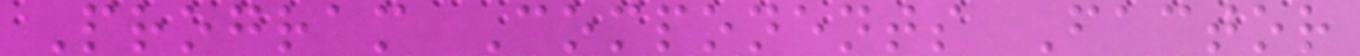Program Components Factor
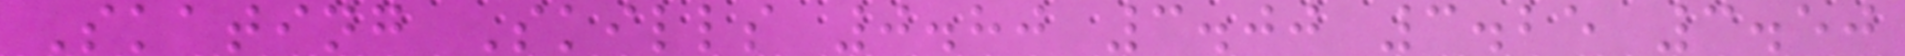Skating Skills 0.80 3.00 3.25 3.50
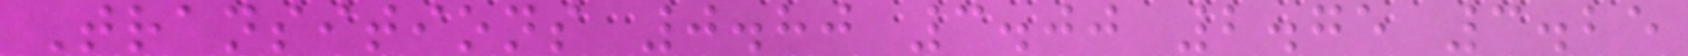Transitions 0.80 3.00 2.75 3.25
